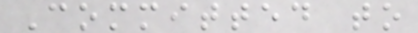Committed to
